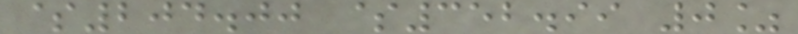$204.00 $352.99 0%
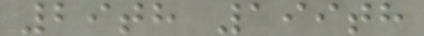29th 199th
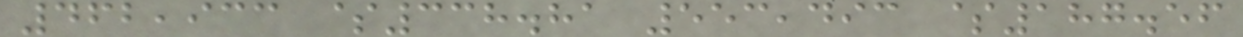462,933 $338.81 553,493 $187.56
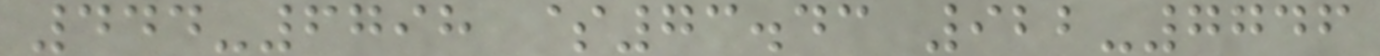444-6798 $73.43 922-7746
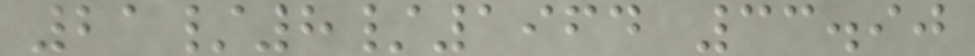21/8/1964 33.90
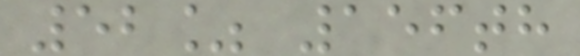52% 156th
